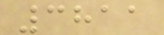3811
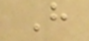H
